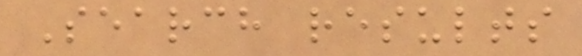Search results
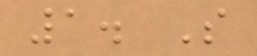1. S
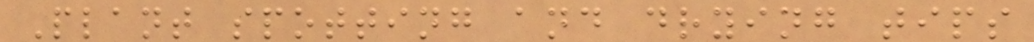Plant spotting and drying tips
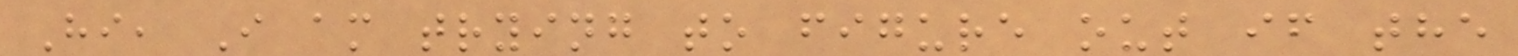Hi, I am trying to figure out if the
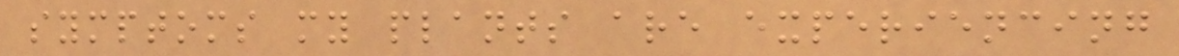symptoms my plants are experiencing
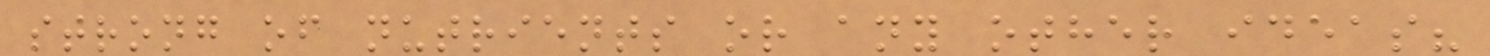strong of nutrients or any other ideas?
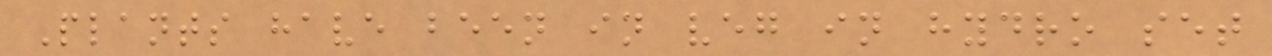Plants have been in veg in hydro set
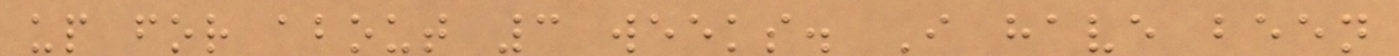up for about 3 weeks. I have been
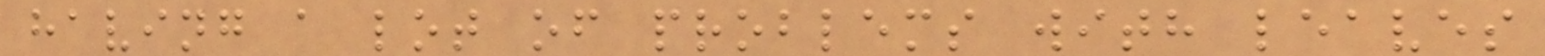having a lot of problems with leaves
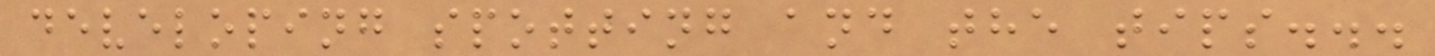developing spotting and the tips...
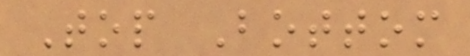Top Bottom
